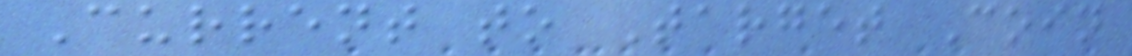Current to Target Coin
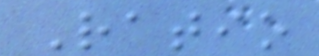Ratio
